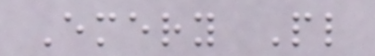Emery Pl
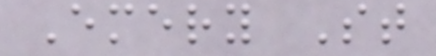Emery St
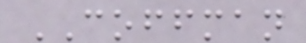COFFMAN
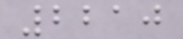2210
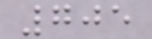705
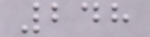248
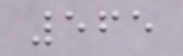565
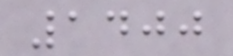1400
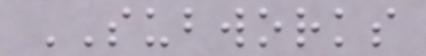SUBWORKS
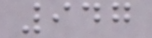947
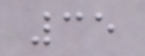35
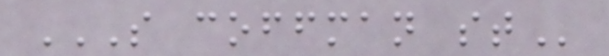S COFFMAN ST
